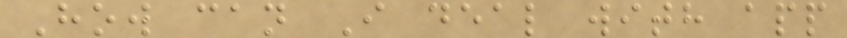How can I deal with app
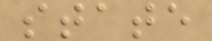state
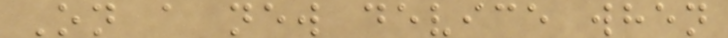On a new device when
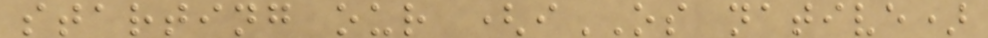starting our (iOS native)
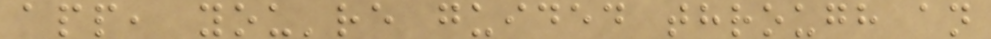app, you're guided through an
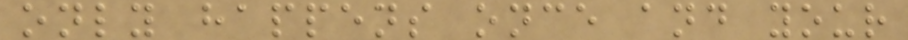only happens once and your
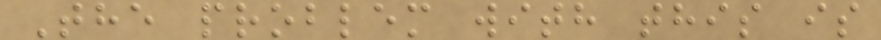The problem with this is
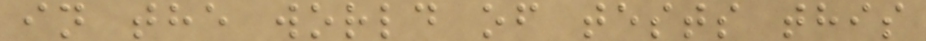in the world of tests this
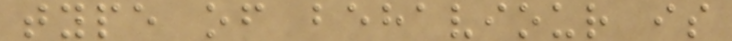type of behaviour is
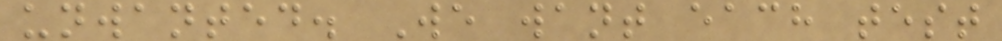unwanted. We want each test
